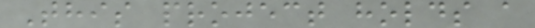This project holds a
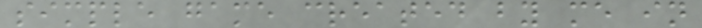simple game created by me in
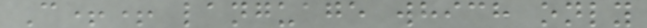C++ language which only
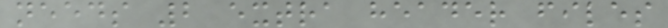needs 2 extra header files
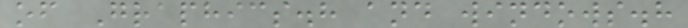of Graphics.h and windows.h
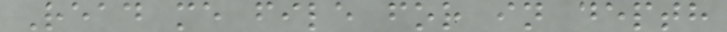Read me file for in depth
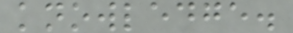knowledge.
